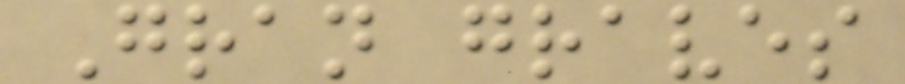Gran graves
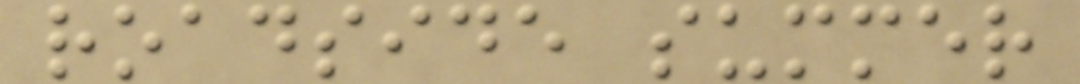roadside summer
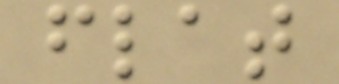flat
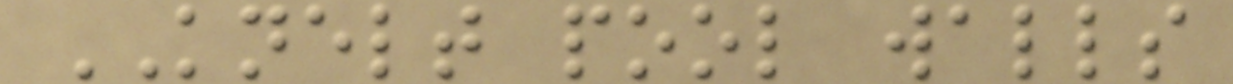KNELT pool walls
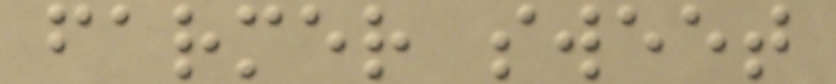farmer sweet
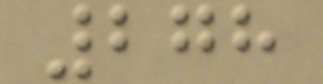278
